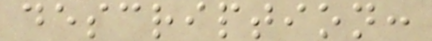description:
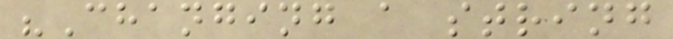"Changing a string
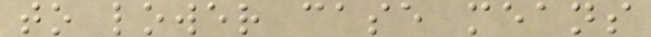to lower case means
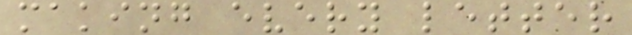making every letter
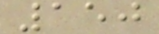150
